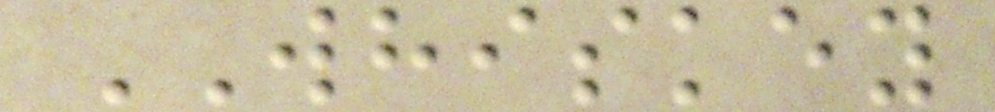WHISKEY
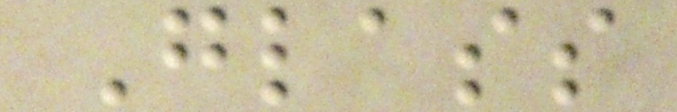Glass
